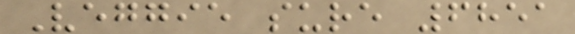Veggie sure 6851
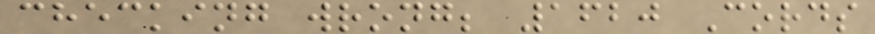checking wrong; 1620 Cords
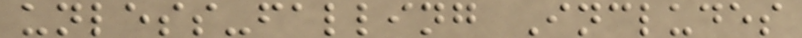unless-falling Includes
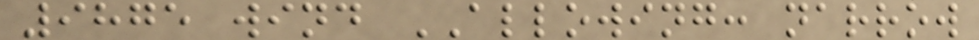9875 wind ALLOWING: narrow
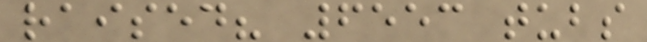raised? 6553 tubs
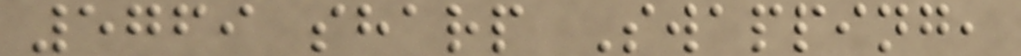5769 sharp Swapping,
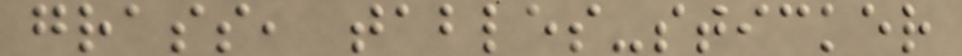grass, tables-sticker
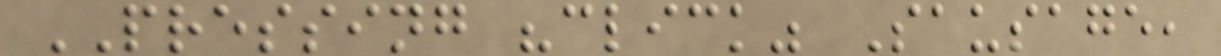PRESSING "click" Sausage,
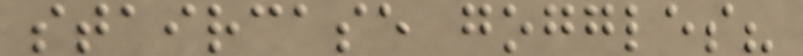staircase goggles?
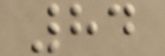84
